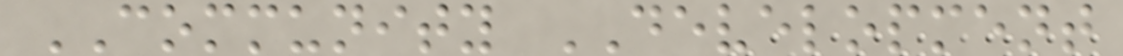COMMUNITY DEVELOPMENT
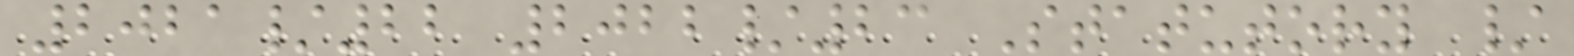2021/22 2022/23 Statutory /
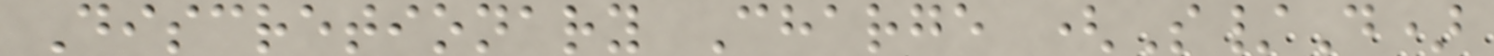Discretionary Charge (S/D)
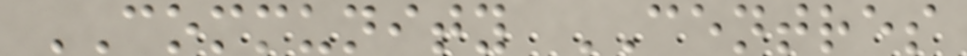COMMUNITY CENTRES
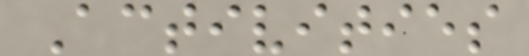Activities
